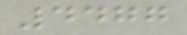4477
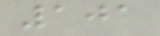101
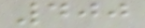400
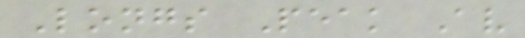Longs Peak Av
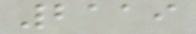2119
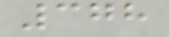378
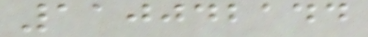110042144
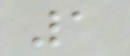1
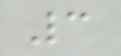3
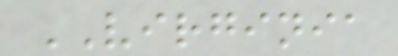VIRGINIA
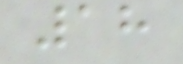18
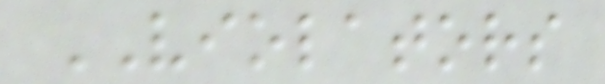VIOLATORS
